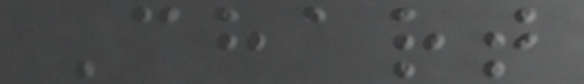Chart
